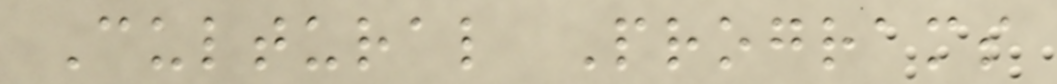Cultural Programs
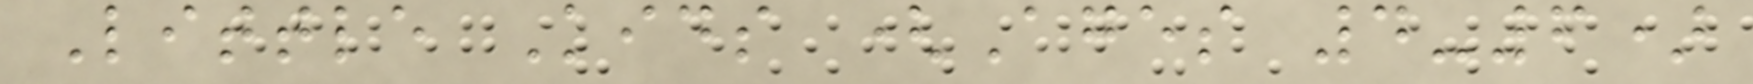Little Kids (Ages 4-6)
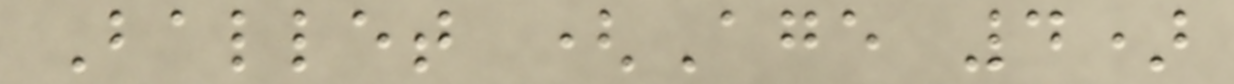Ballet (Age 4)
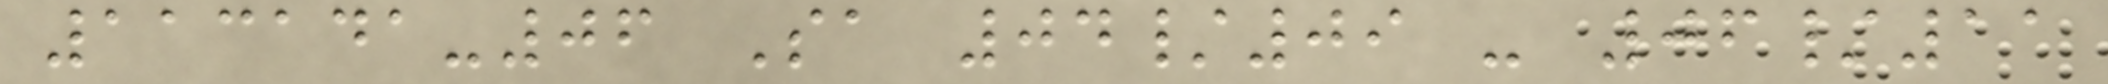113141-06 Sa 04/09 - 06/11
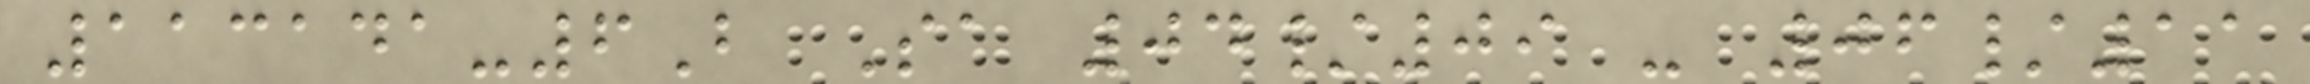113141-6B Sa 04/09 - 06/11
